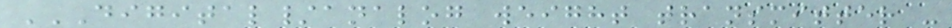DIGITAL/ANALOG WEIGHT TRANSMITTER -
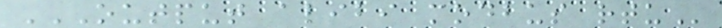OUTPUT ALIBI MODBUS RTU
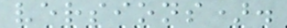versions).
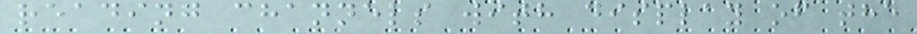reading channels with display of the
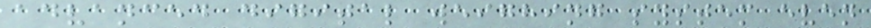advanced digital weighing system even
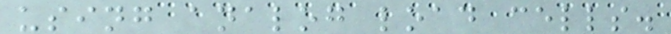using analog load cells.
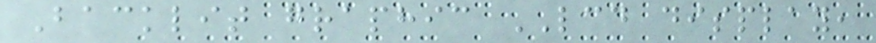Backlit graphic LCD display,
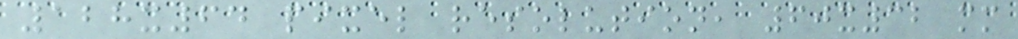128x64 pixel resolution, 60x32 mm
